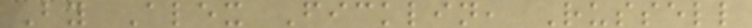By Alex Ficklin, Russell
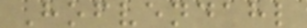Hofvendahl
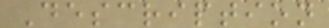Description
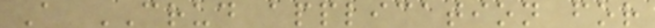A CRUD application for
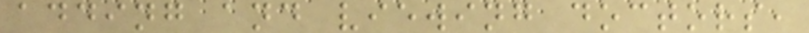adding and viewing doctors,
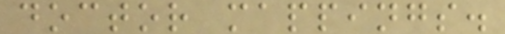doctor mappings.
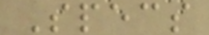Specs
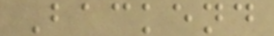Backend
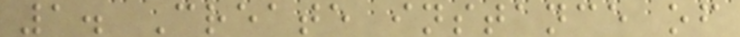1. Create instance of
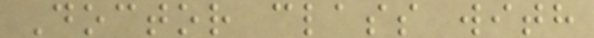Doctor class with
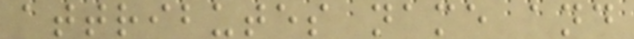attributes name and
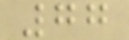77
